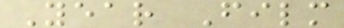Year Film
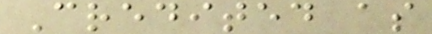Credited as
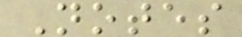Notes
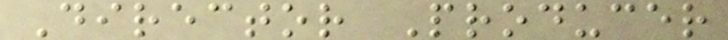Director Producer
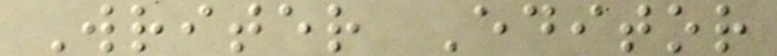Writer Editor
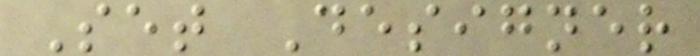Set Designer
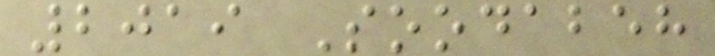2019 Soodabeh
